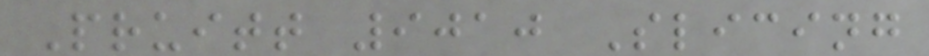Pruitt 9010 Slicing
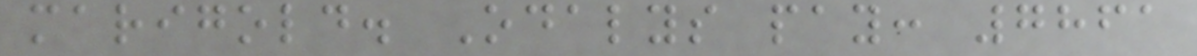marigold. Odalys pay: 7861
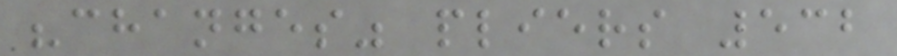"changes" pliers 532
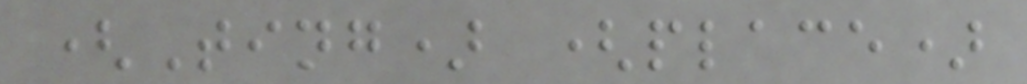(Ting) (place)
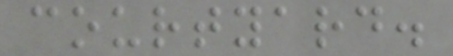courtyard.
